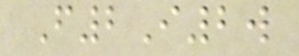F2I2w
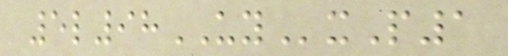5l98UYxP1
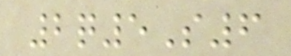2q5S6
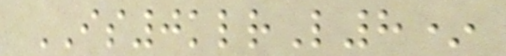IS0klrL8*
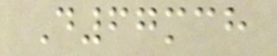D67mch
